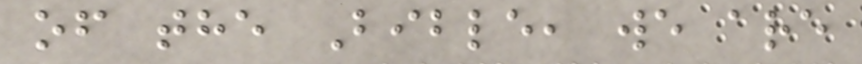of the Bible, we are
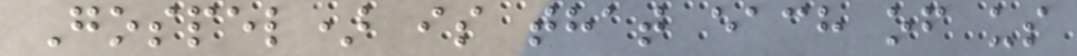Gospel) is that each of us
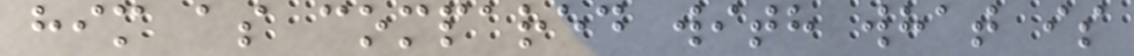him as compared with what is
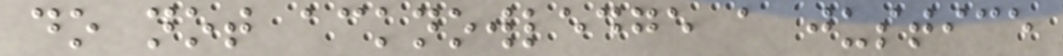do not acknowledge a justice
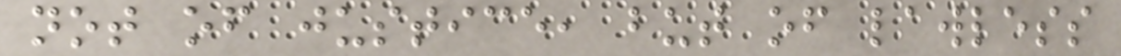not of justice, but of lawless
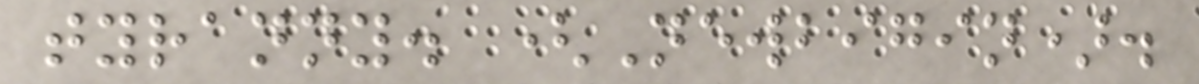tyranny. (Newbigin).
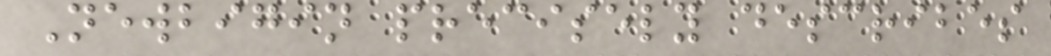Newbigin precisely describes
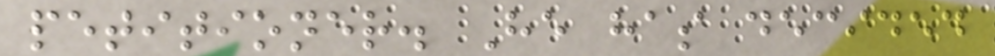petitioner. He has decided
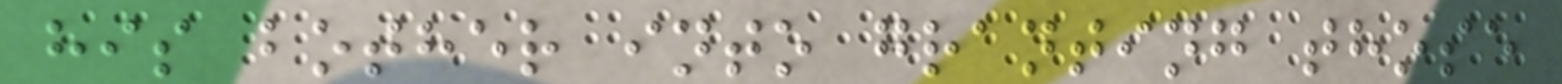his bother into granting those
